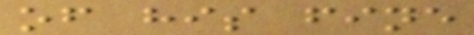of his fine
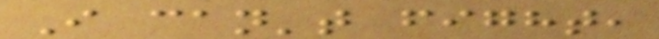I can't fight,
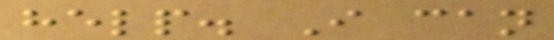help. I can
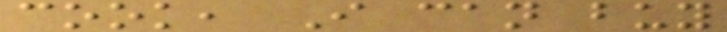cook, I can buy
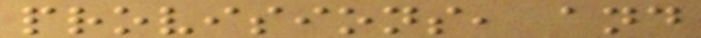provisions, and
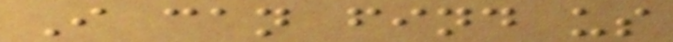I can find us
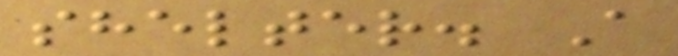shelter. A
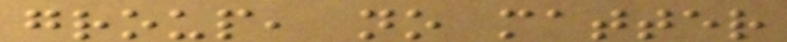group, no matter
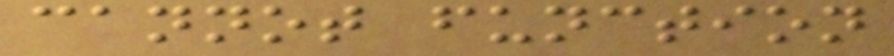cannot function
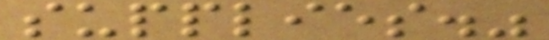supplies."
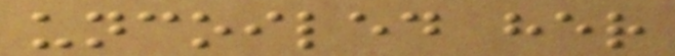uncoiled her
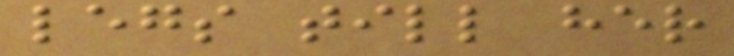legs till her
